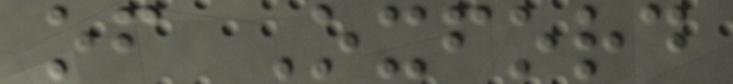of Oxford
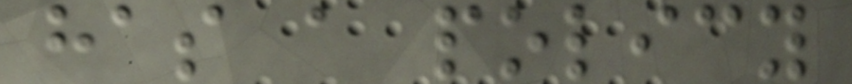has a policy
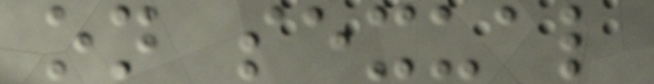on sexual
